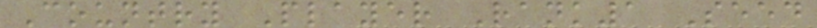Country Player Rank1 Seed
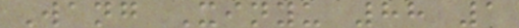Wang Xinyu 88 1
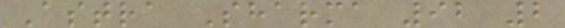Astra Sharma 92 2
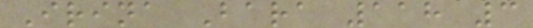Irina Bara 118 3
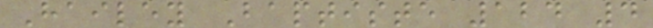Hailey Baptiste 124 4
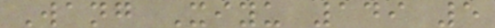Wang Xiyu 149 5
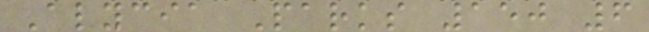Alycia Parks 150 6
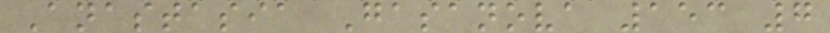Anastasia Gasanova 153 7
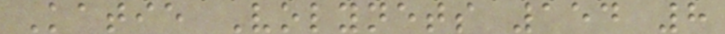Katie Volynets 154 8
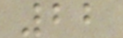22
